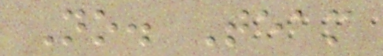No. Team
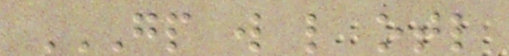GP W L OTL
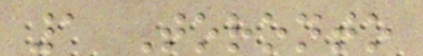1 Toronto
